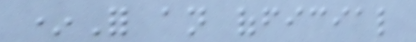*For an official
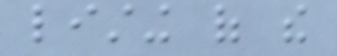listing of the
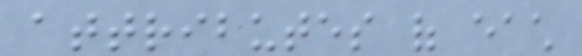attributes of each
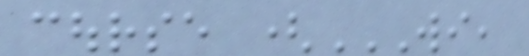course (WI,
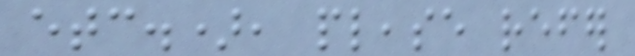etc.), please refer
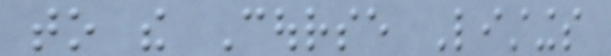to the Course Listings
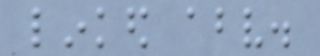linked above.
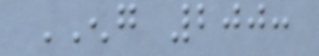ENG 200:
